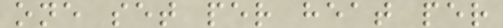one set per heat per
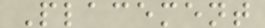Placement
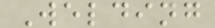Welding
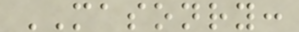MASONRY:
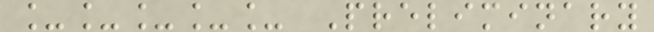_____ Preliminary
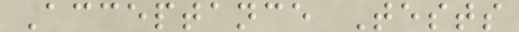Acceptance Tests
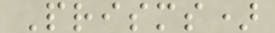Prisms)
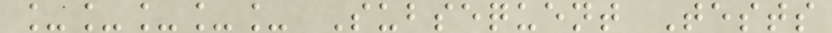_____ Subsequent Tests
